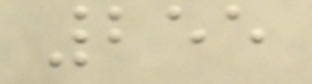255
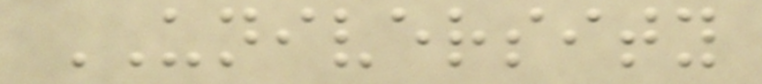UNIVERSITY
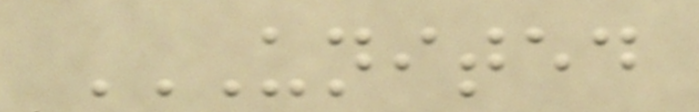UNITED
